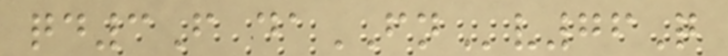qd3F daFNv76Q
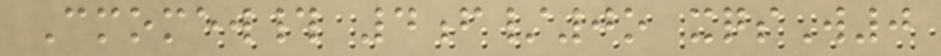Cmomew# 4f/0o xqsW0
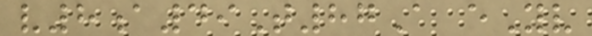v8a49T87A eYv
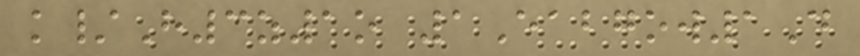k/H3z1o 1Eabgow1D
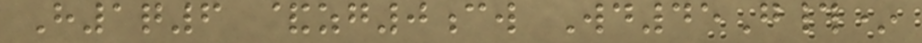H1q6 &zg0cw Wd45G#*
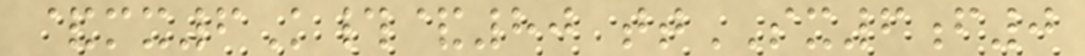&mx6K#&80 ttSX6f0
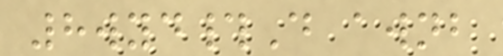8wyd#D awnb
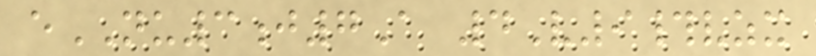eNU3j7A 4V9#vzx
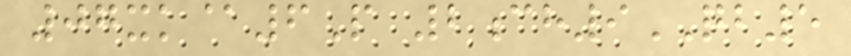07xk@6P 2ch9QB5
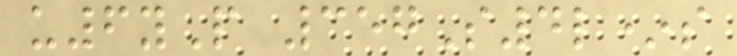u6yP 357S4l*s
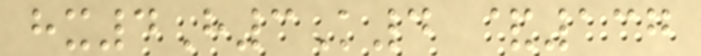hx4H3K4 &137
